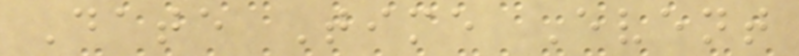Date Time Event
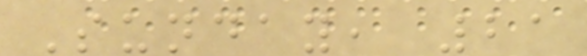Sunday, 21
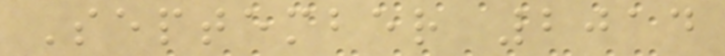September 2014
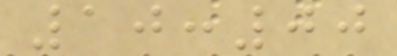10:00
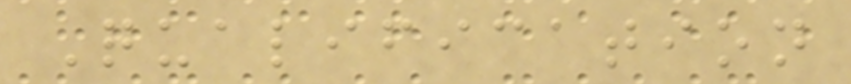Qualification
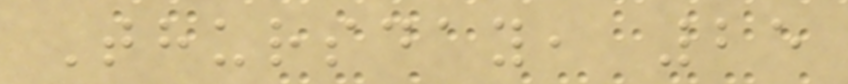Thursday, 25
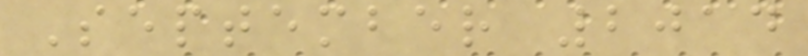September 2014
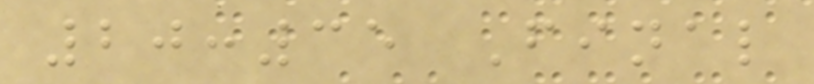20:35 Final
